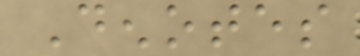Denotes
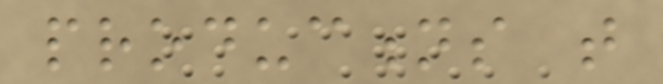productions that
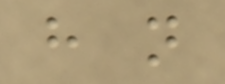have not
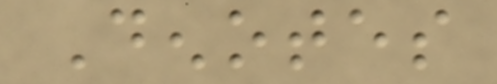Denotes
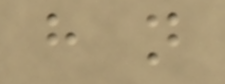have not
